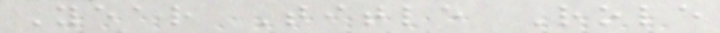Year Title Role
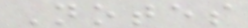Notes
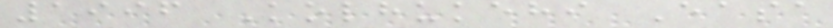1996 Kolhukehi Easa
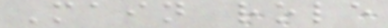Main role
